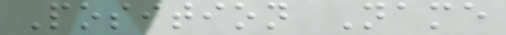Position Name
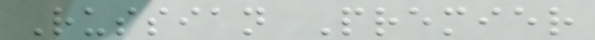Russian Premier
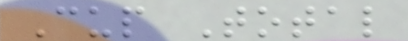Cup Total
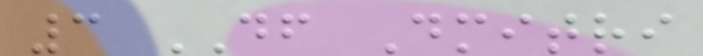3 DF Dmitri
